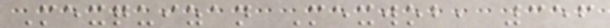Mexquizan Mexwob, 356
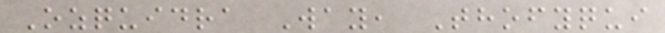Ozquidra Way, Thofyqui
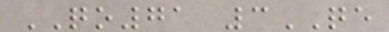QO71 3QE
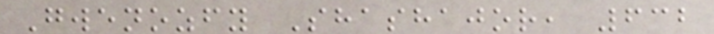Gwenozfy Shashajor, 632
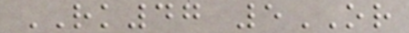RK47 5OR
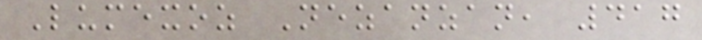Lumexoz Nezanzan, 417
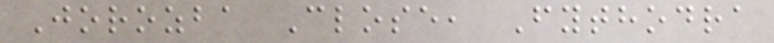Jorozba Close, Fythodra
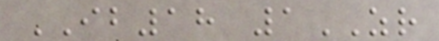IB18 1ZR
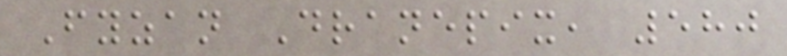Fyzan Dranepix, 580
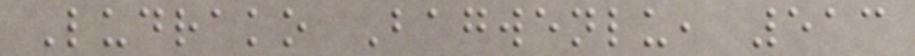Ludrako Bagwenlu, 513
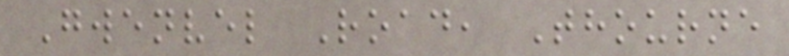Gwenvel Road, Thourne
